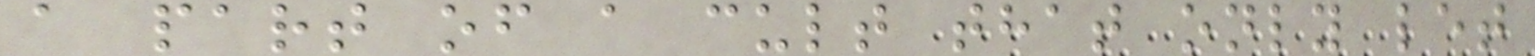a part of a cult that only let
